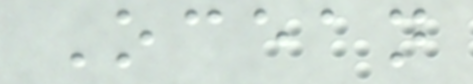Ocean
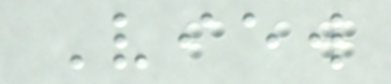View
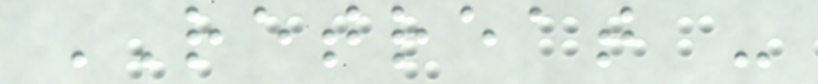RETREAT -
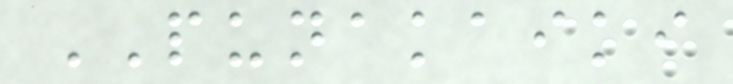PUNAKAIKI
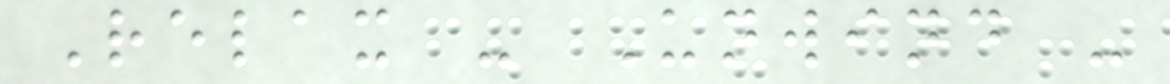Relax - Unwind -
